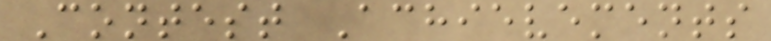Contest Achievements
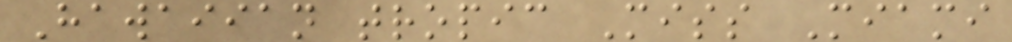Hawaiian tropic Miss Miami
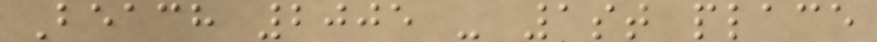Beach 2005 - 1st place
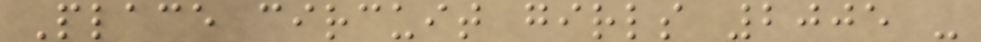Place circuit girls 2005 -
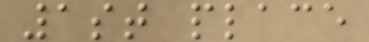1st place
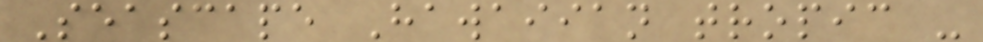Seascape Hawaiian tropic -
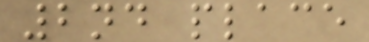2nd place
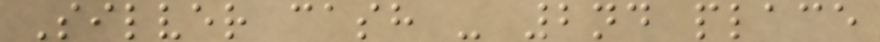Silver cash - 2nd place
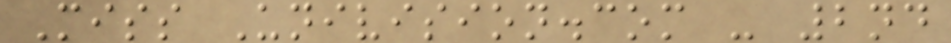Miss Univision.com - 2nd
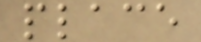place
